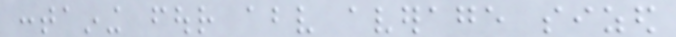containing four above average sized
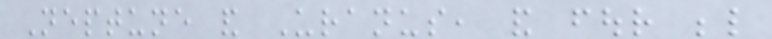Neptune and Uranus, and four below
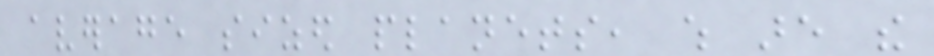average sized planets, which are the
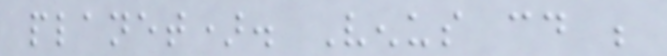planet). Venus could be
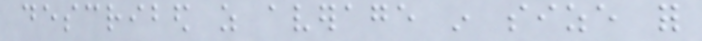described as average in size for
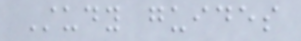Study guides
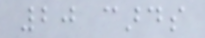20 cards
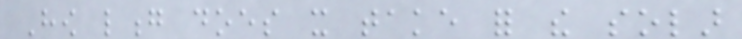How long does it take for the solar
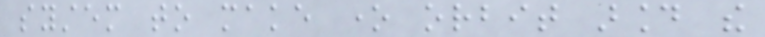system to make one orbit around the
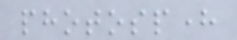photosphere
